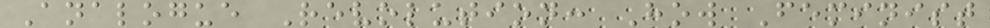Analogue Revolution: How Feminist
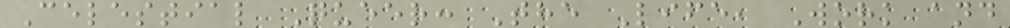Celestial Queer: The Life, Work and
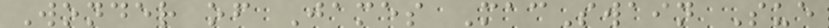Wonder of James MacSwain Sue
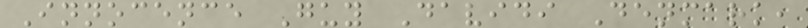Innocence Guy Davidi Denmark,
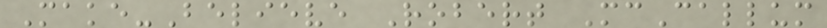Make-Believe Robert McCallum
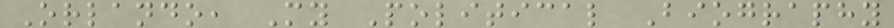Orlando, My Political Biography
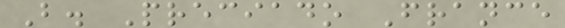B. Preciado France
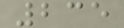235
